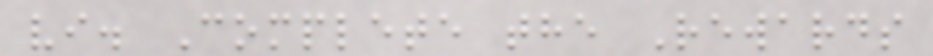vi. Complete the Rewards
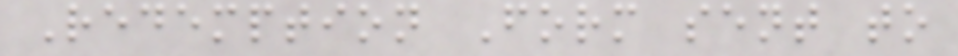Redemption Form sent to
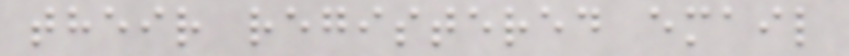their registered email
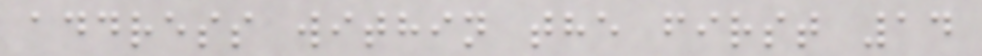address within the first 14
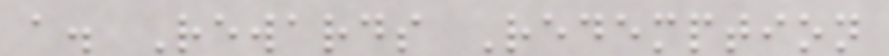a. Rewards Redemption
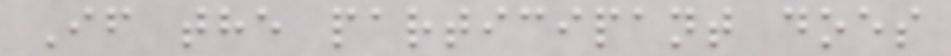If the participant does
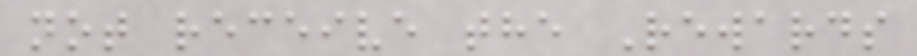not receive the Rewards
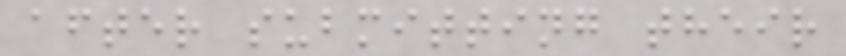after submitting their
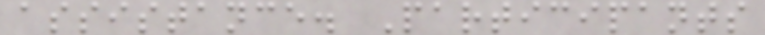assistance. Participants
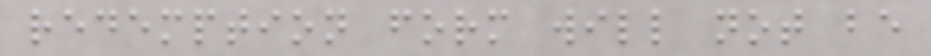redemption form will not be
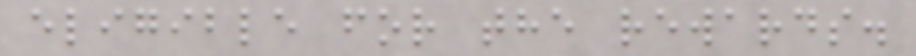eligible for the rewards.
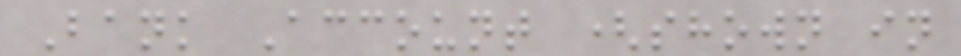Bank Account (shown in
